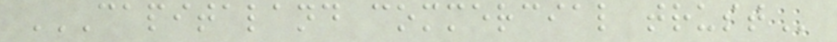CAPITALAND COMMERCIAL TRUST
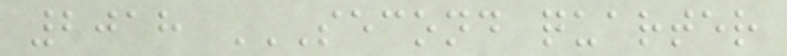2018 SECOND QUARTER
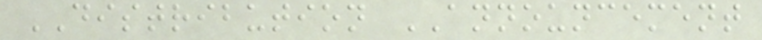DISTRIBUTION ANNOUNCEMENT
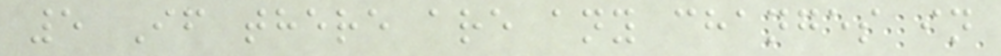5 If there are any changes in
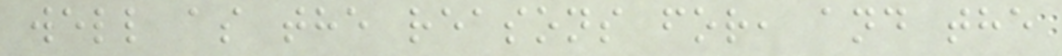well as the reasons for, and the
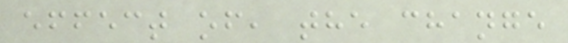effect of, the change
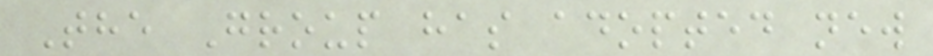The Group has adopted new
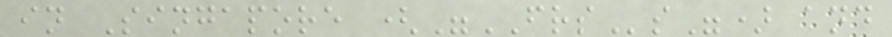in Singapore ("FRSs") and
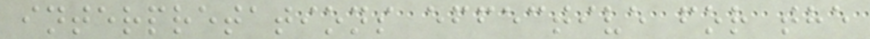interpretations effective for the
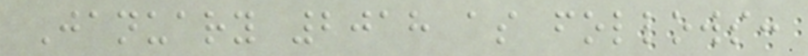January 2018 as follows:
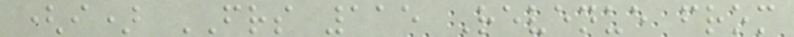(i) FRS 115 Revenue from
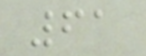61
